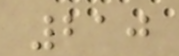210
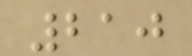210
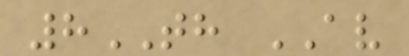8TH AV
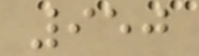950
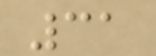31
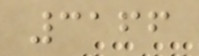3166
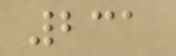231
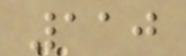110
